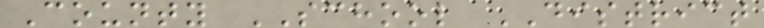County SCHOOL DISTRICT
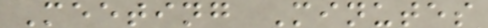Meeting Minutes
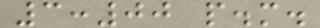3:00 p.m.
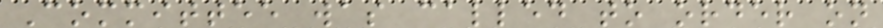Committee was called to order on
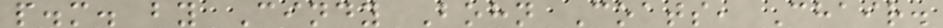p.m. by Cindy Bohn Coats, Chair.
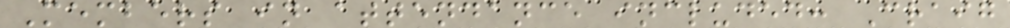Members in attendance included: Craig
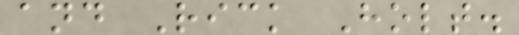and Rick Holt.
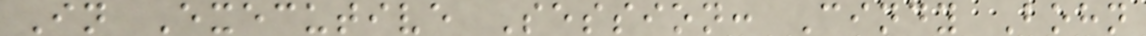In Executive Session: Cindy Bohn
